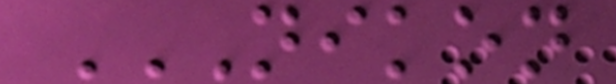NIKON
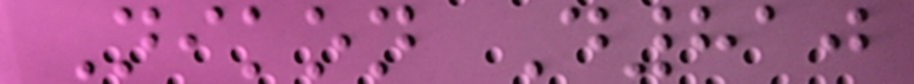Nikon D810
